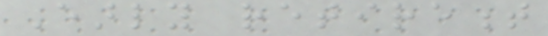Early retirement
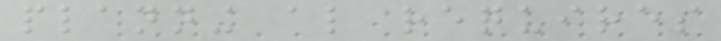planning also requires
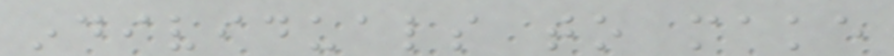individuals to make
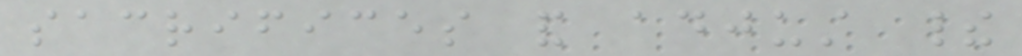sacrifices and adjust their
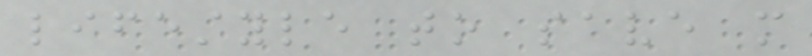lifestyle to save more
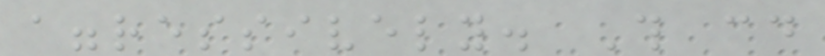aggressively. This could
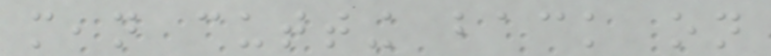mean cutting back on
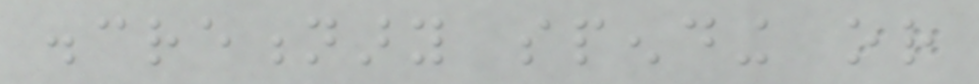discretionary spending or
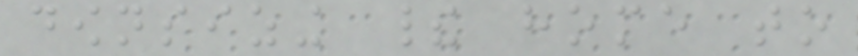downsizing their home to
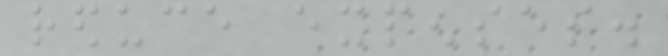reduce expenses.
